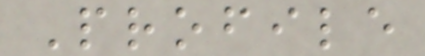Profile
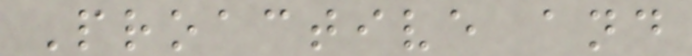Proactive and
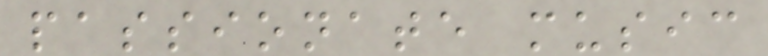passionate music
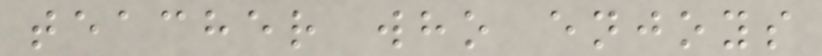teacher who enjoys
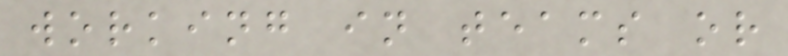working in teams or
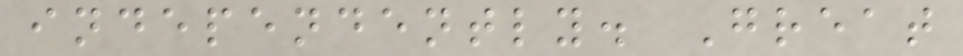independently. Great
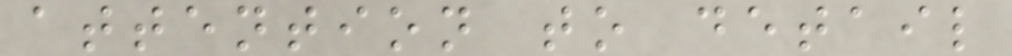attention to detail
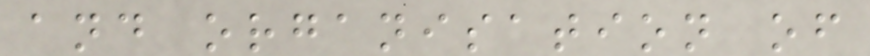and organisation of
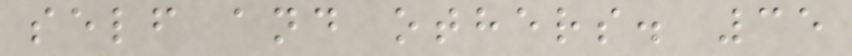self and others. 35
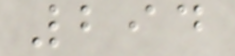294
